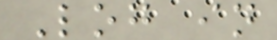Log in
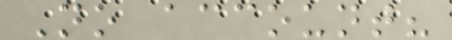No account?
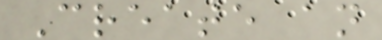Create an
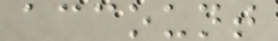account
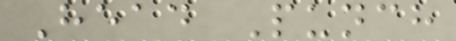Head Punch
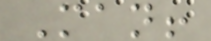Man!
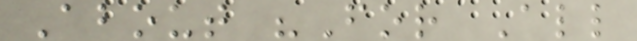About "For All
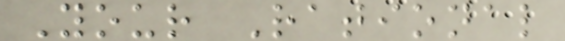Your Rational
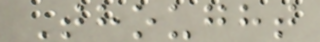Thought
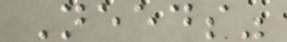Needs"
